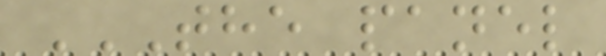THE PANEL
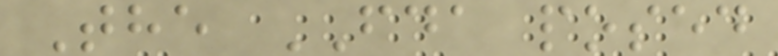The FDA posed
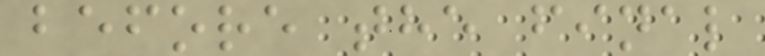before the final
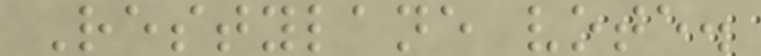Restylane vote.
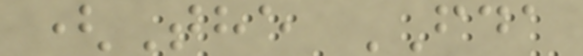(The FDA
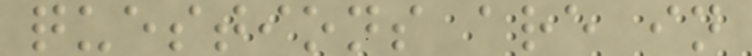questions are in
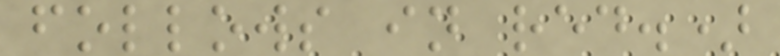follows in red.)
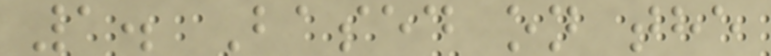1. Based on the
